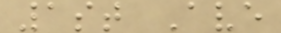1st Ave
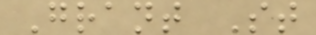Grant St
